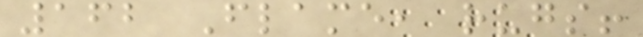162 Flame, rugs!
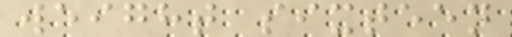weight sixteen
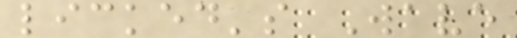licked's Wave
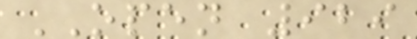OPEN 929
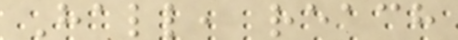Hall, reach
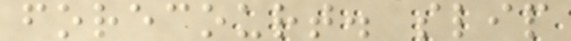forecourt. slip
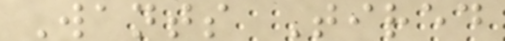Wants Tired
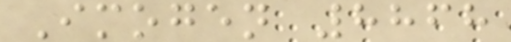Imogen 8868
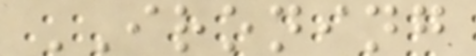IRONING
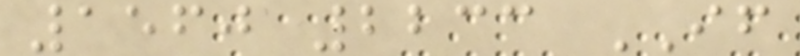1560 2233 IF
